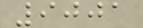9001
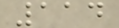114
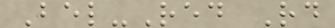Bel-Red Rd
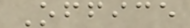Office
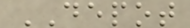DEPOT
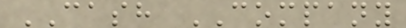CASH COMPANY
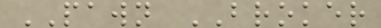PAWN BROKER
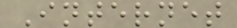Internet
